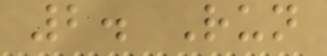2. Run
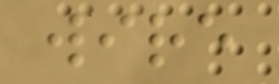wire
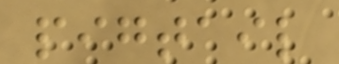pigtail
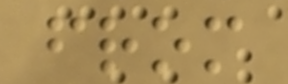from
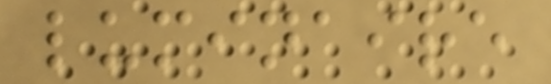luminaire
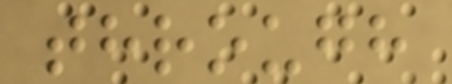through
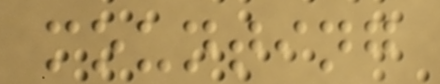mounting
